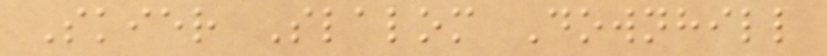Skier Slalom Downhill
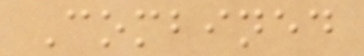Combined
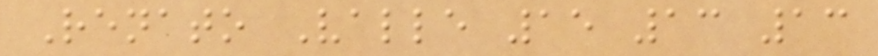Renato Valle 15 13 13
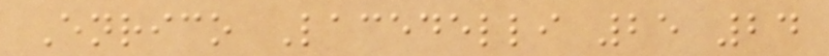Enrico Lacedelli 25 24
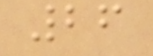26
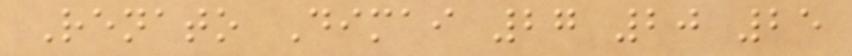Renato Dimai 27 20 25
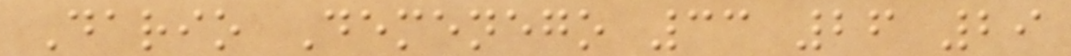Dario Demenego 33 26 29
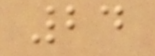24
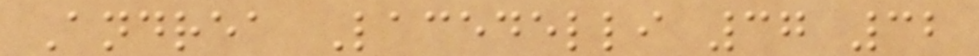Andrea Lacedelli 37 32
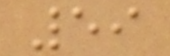59
